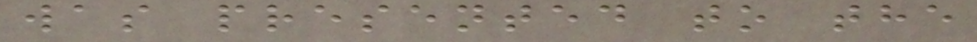was presented to the
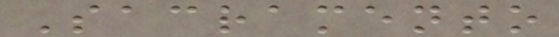Sacramento
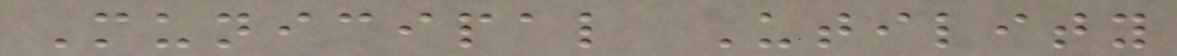Municipal Utility
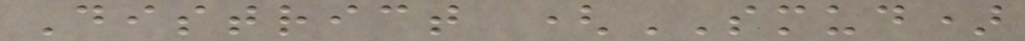District (SMUD)
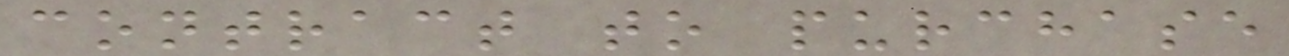contract to purchase
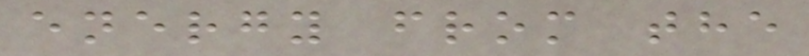energy from the
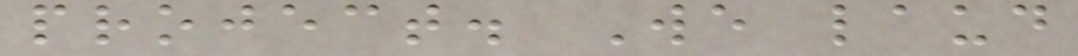project. We laud
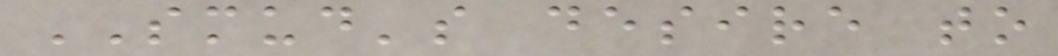SMUD's desire to
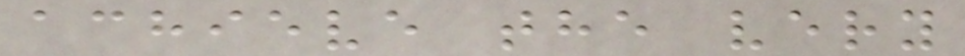achieve the very
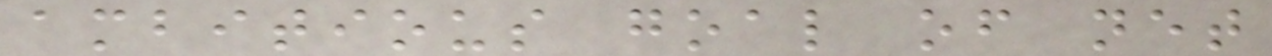ambitious goal of net
